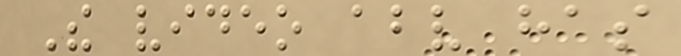The video above has
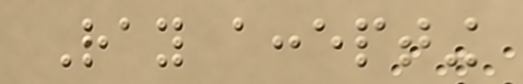Ray accepting
